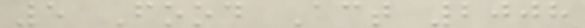5 Food Act 2008
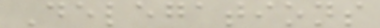Delegations
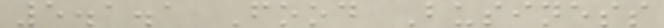5.1.1 Food Business
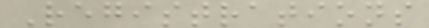Registrations
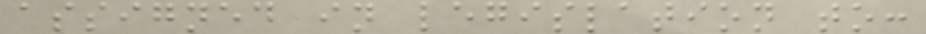assigned in legislation to:
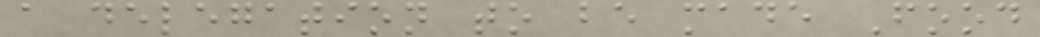a delegation to be made Food
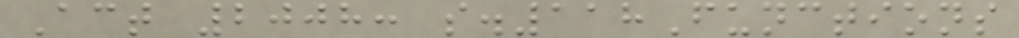Act 2008: s.118Functions
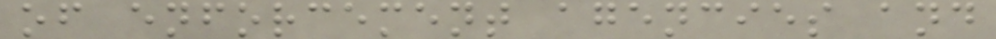of enforcement agencies and
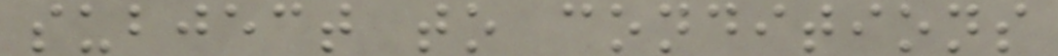subject to conditions
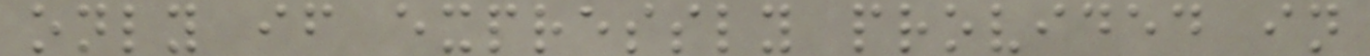only if expressly provided in
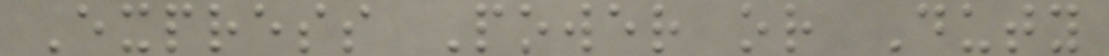Express Power or Duty
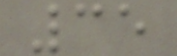35
